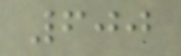600
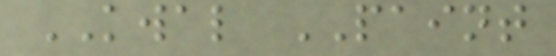KWAL PAINT
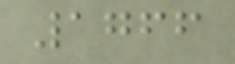1766
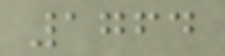1764
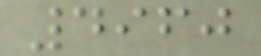4960
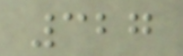327
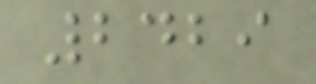2429
